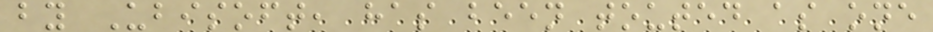by Ubisoft, has been touted as one
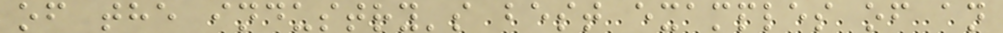of the industry's best examples of an
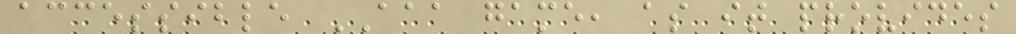accessible AAA game, as it provides
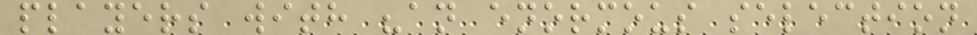players with "an enormous selection
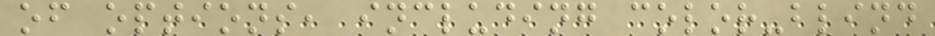of options, including color-blind
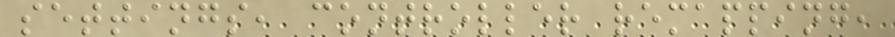settings, controller remapping,
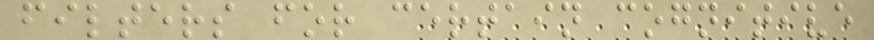filters for certain cognitive
